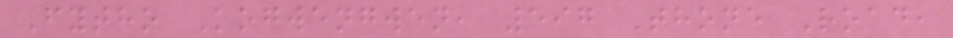Fytho Kogwengwen, 597 Thone Road,
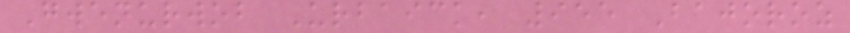Gwenurwob Urbaick, 955 Bajoroz
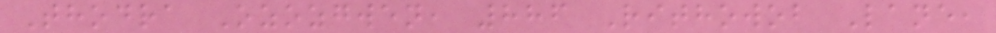Thodra Ozozgwen, 886 Rithowob Lane,
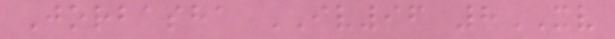Jorbasha IV96 8XV
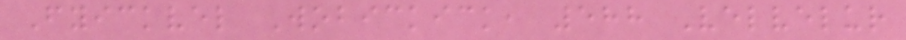Fyickvel Wobickick, 588 Velvelur
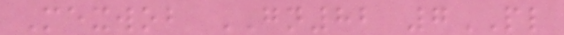Mexwob GN82 7PL
